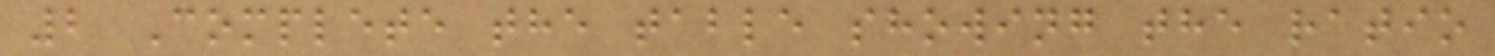2 Complete the table showing the ratio
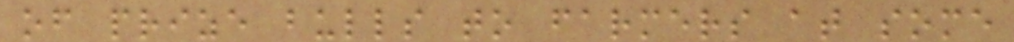of prize bulls to farmers at some
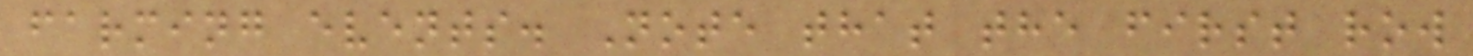farming events. Note that the first row
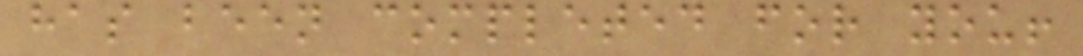has been completed for you!
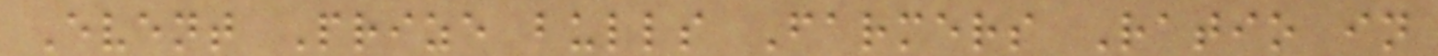Event Prize bulls Farmers Ratio in
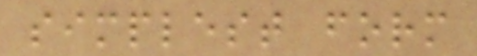simplest form
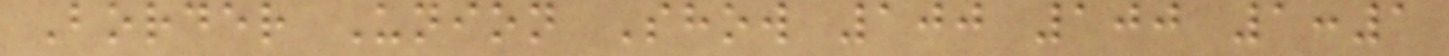Border Union Show 100 100 1:1
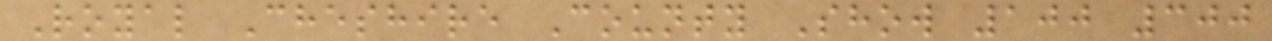Royal Cheshire County Show 100 300
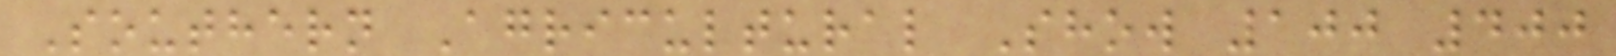Southern Agricultural Show 100 400
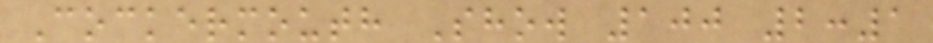Cockermouth Show 100 2:1
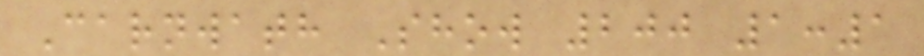Carnwath Show 200 1:1
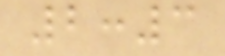2:3
